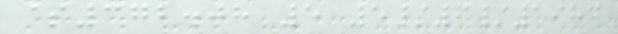$372.08 5 5/6/1984
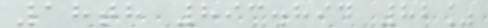18th 893.894 82%
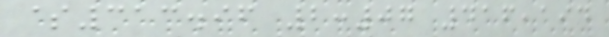$313.96 2:07 416,194
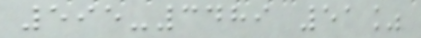595-3489 51%
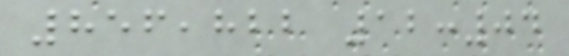856,822 12:04
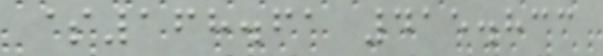$168.61 415.833
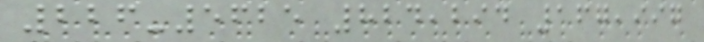226-5625 824,294 167,997
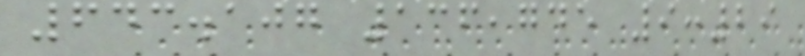643.107 136,745 9:29
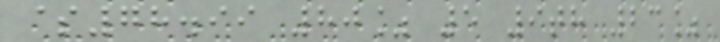$78.99 80% 5 9th 23%
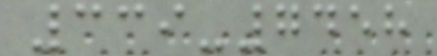339-7458
